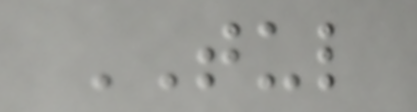TUL
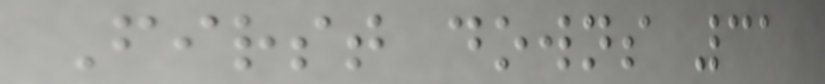First downs 31
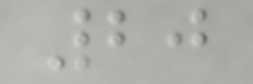20
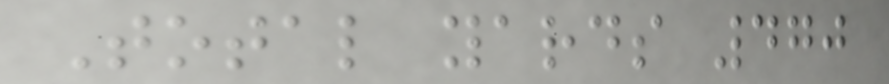Total yards 470
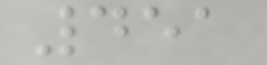451
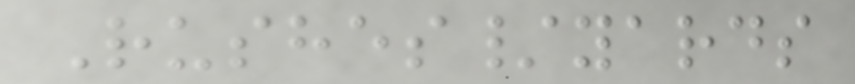Rushes/yards
